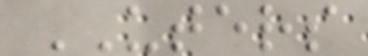UTERS
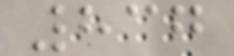837
